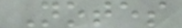Notes
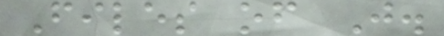Files of J.
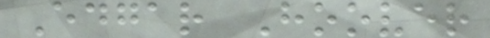Edgar Hoover
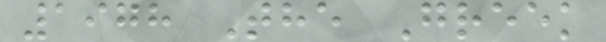1978 The Greek
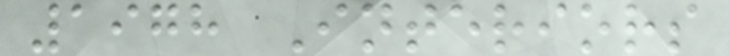1978 Interiors
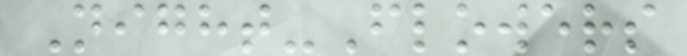Night-Flowers
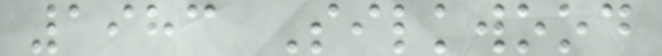1983 Silkwood
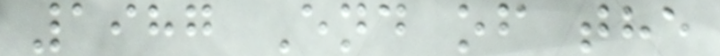1987 End of the
